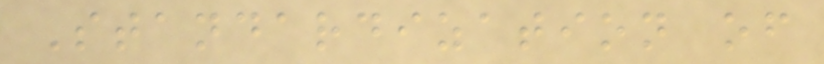Standardization of
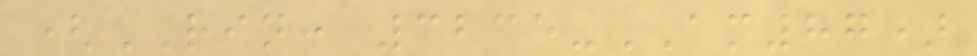(RIN: 3235-AM87)
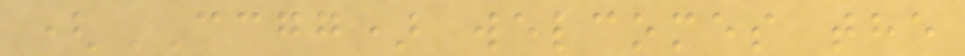(CCGG) welcomes the
